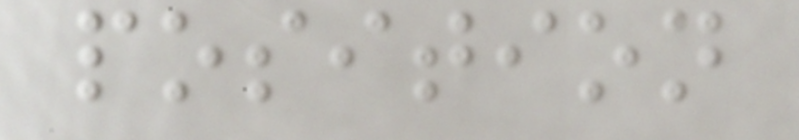position
